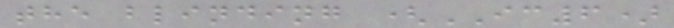the blinding (IC6)
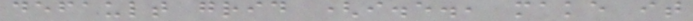default grid (i.e., make it
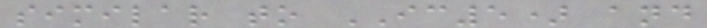similar to IC5) and
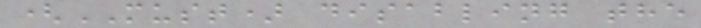(MUST) disabling the
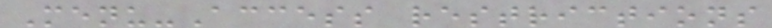Menu-Access restrictions
